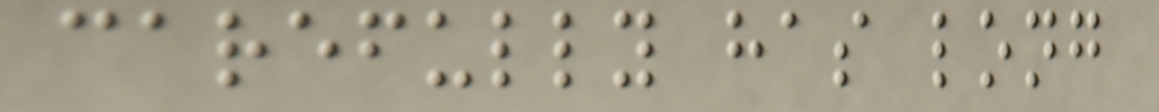carefully has long
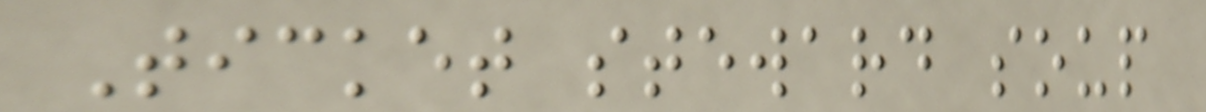Ticket steward soup
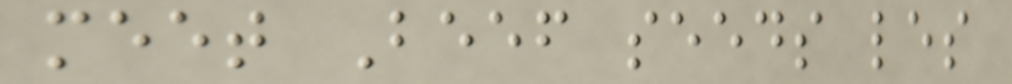meet Beef seeds les
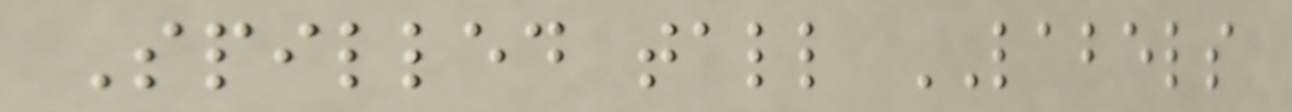Spilled tall LABELS
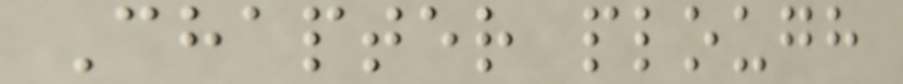Chapter plough
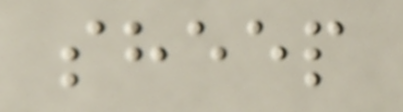sheep
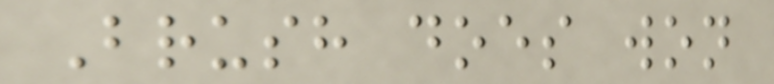Brush does won
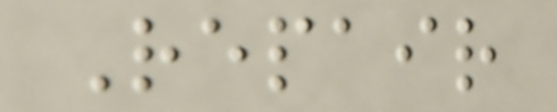Repair
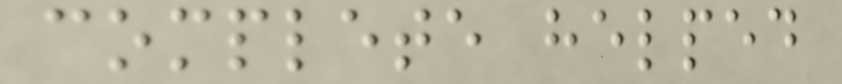complete helped
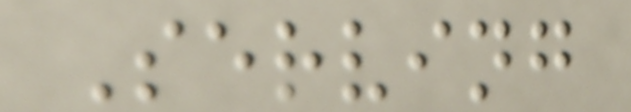Serving
